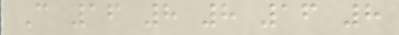C 16 8 8 16 8
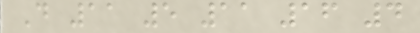D 11 5 11 16 4
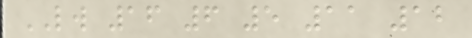LW 16 6 5 11 12
